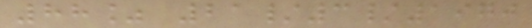88% 21/3/1970
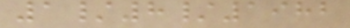1/8/1982
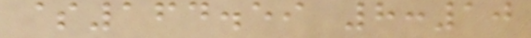$164.59 8:10
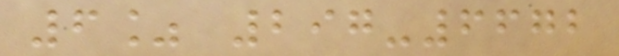6% 297-6672
